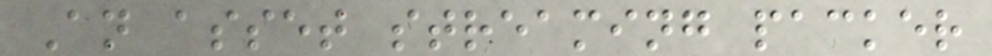An asset streaming packer
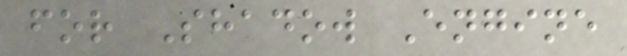for Shadow Engine
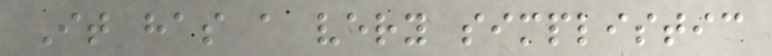It has a very simplistic
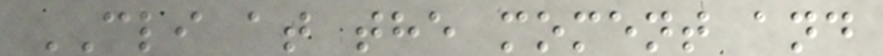CLI at the moment and
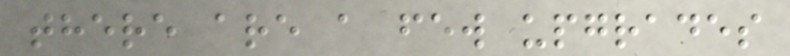there are a few upgrades
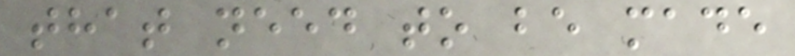that need to be made
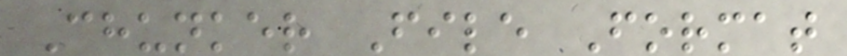Chunker File Format
